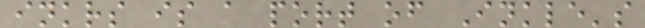inkrs is a port of Inkle's
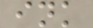ink
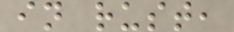in rust,
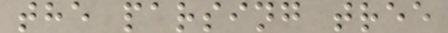the parsing tree
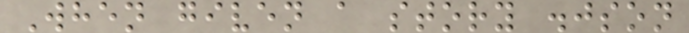When given a story .json
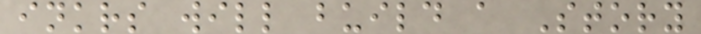inkrs will build a Story
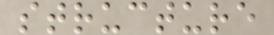structure
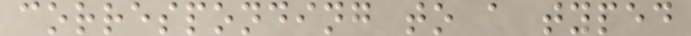corresponding to a typed
